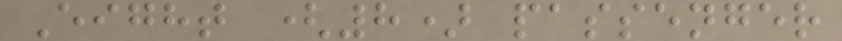Eight (8) passenger
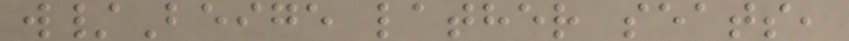w/Beige lather seats,
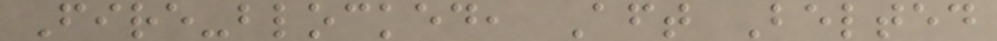Fire-blocked, Aft Belted
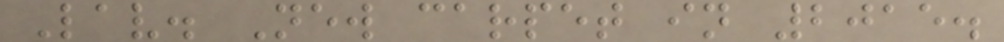Lav. New carpet in 2015.
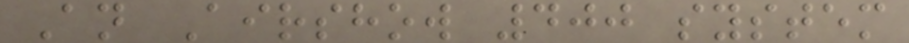An Airshow 400 system
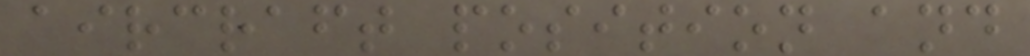aircraft position and
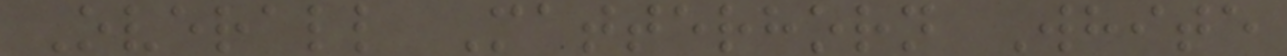Overall Matterhorn White
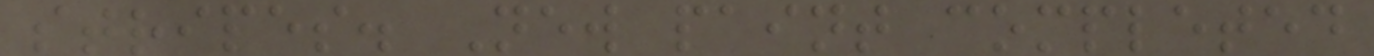stripes. New paint completed
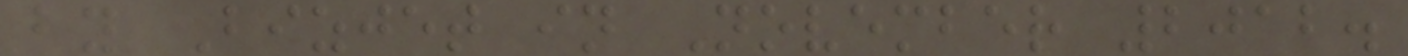by Bizjet in November 2012.
